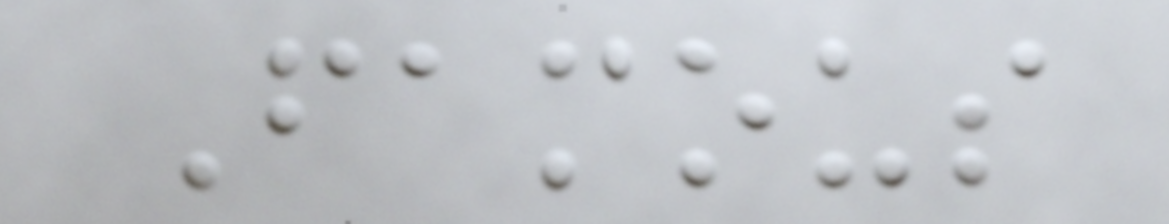Famous
